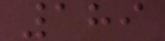189
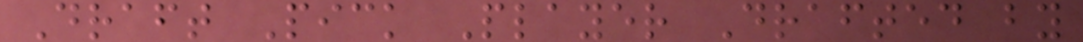Draft Pick Player Drafted by
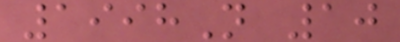1998N 10
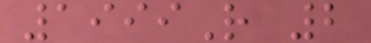1999R 2
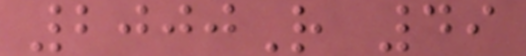2000R 49
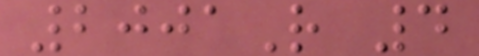2001R 4
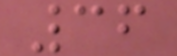36
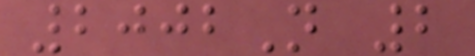2002N 2
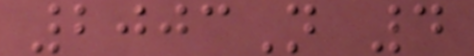2003N 4
